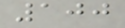100
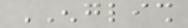ENGLISH
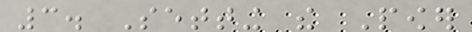3. Setting the Power
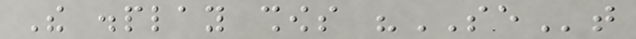The display shows "SEt
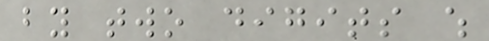by two digits which
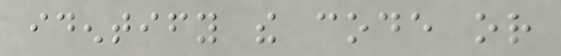identify the code or
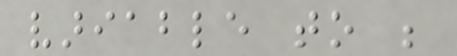variable to be
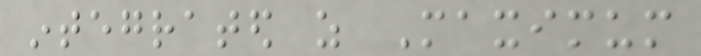integrated as Maximum
